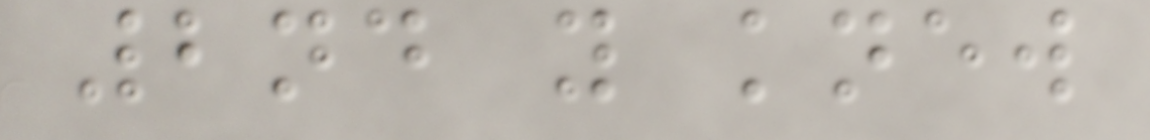2nd you knew
